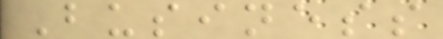Business
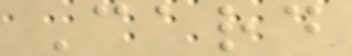Card
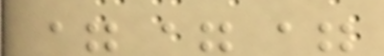===
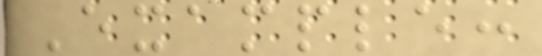Example:
